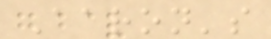Aaron's
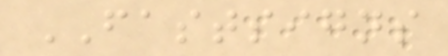FASTSIGNS
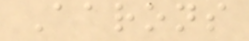Aarons
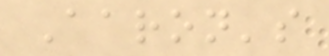Aaron's
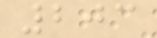203
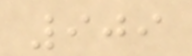909
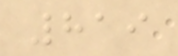819
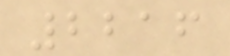2216
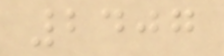2407
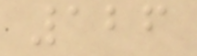126
